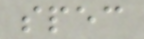spec
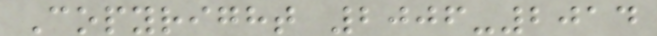Copyright 2006-2014
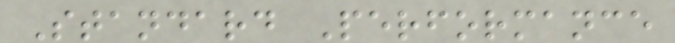Standard Performance
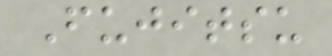Fujitsu
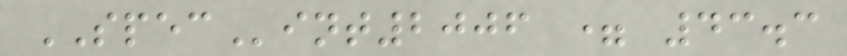SPECint2006 = 43.3
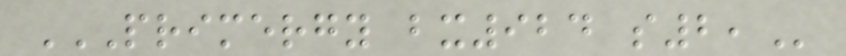PRIMERGY BX924 S2,
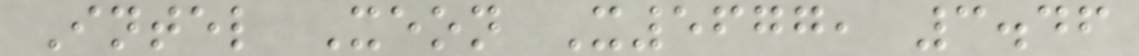Intel Xeon X5677, 3.46
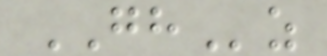GHz
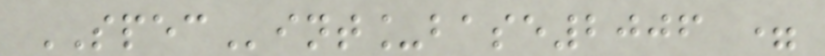SPECint_base2006 =
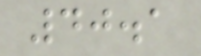40.1
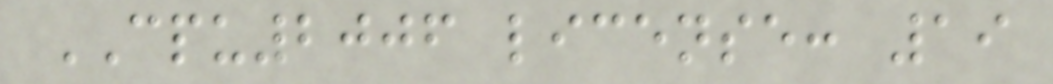CPU2006 license: 19
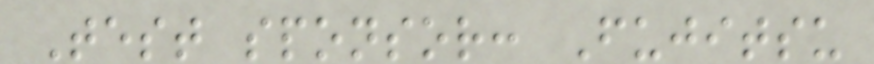Test sponsor: Fujitsu
